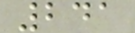241
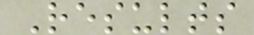Results
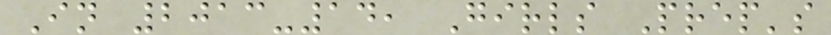In 2013-14, Girls Prep's
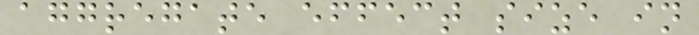aggregate effect size in
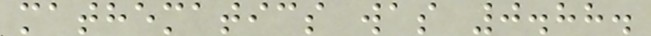mathematics was 0.88.
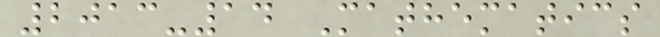2013-14 Mathematics
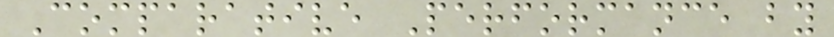Comparative Performance by
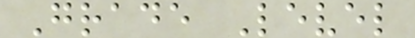Grade Level
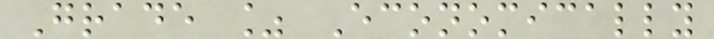Grade % Economically
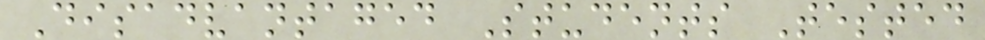Disadvantaged Students Tested
